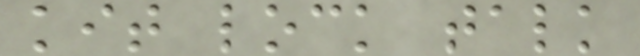kit lock talk
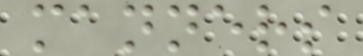manners
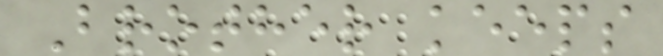Brother keeps
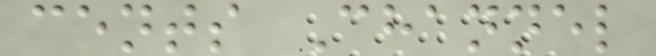cents Channel
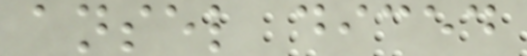ansel diced
